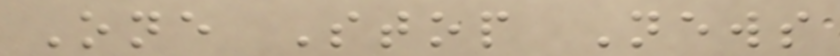One Stop News
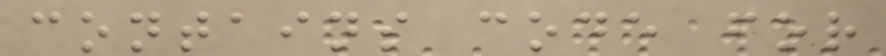contains code for
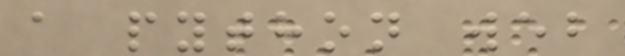a python web
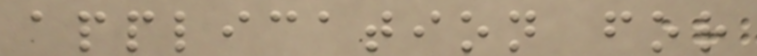application for
